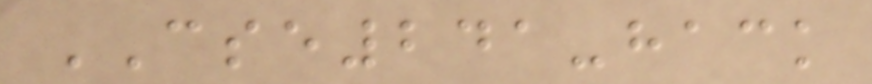CSE241-hack
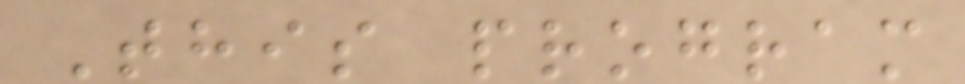This program
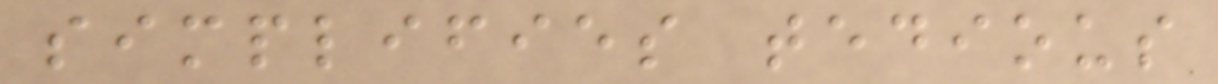simplifies tedious
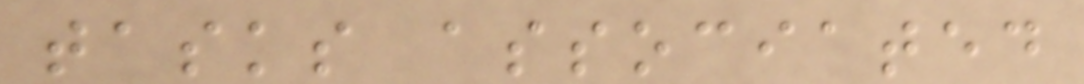tasks associated
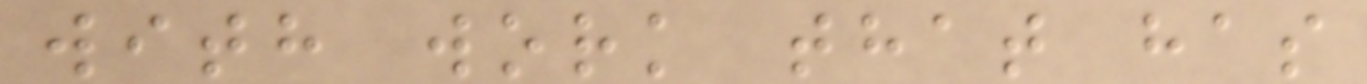with work that has
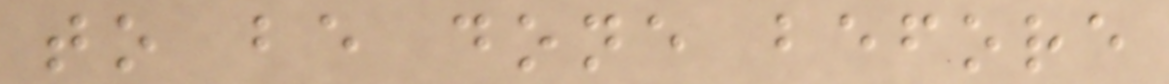to be done before
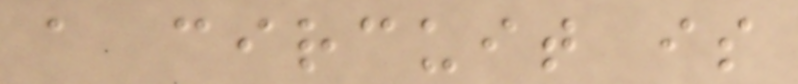a circuit is
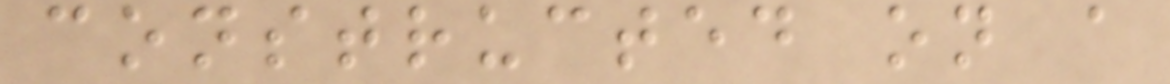constructed on a
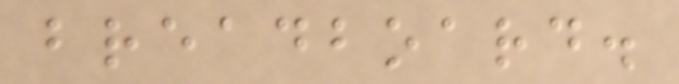breadboard.
